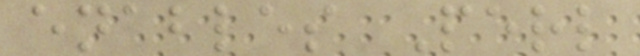enables Perl
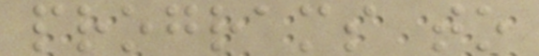programs to
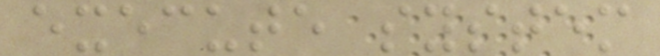execute system
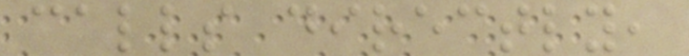calls directly,
